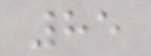85
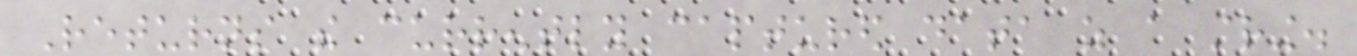Returns the currently captured data as a string.
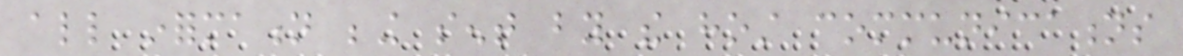all information being sent by the host communications
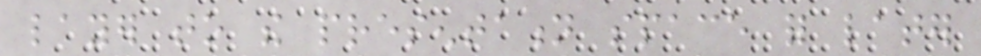layer to the presentation space for later
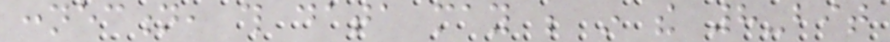connection, this data may be in the 8-bit
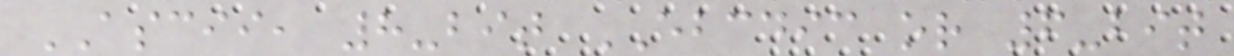ASCII, 8-bit EBCDIC or 6-bit
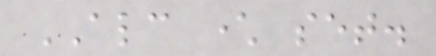ALC character set.
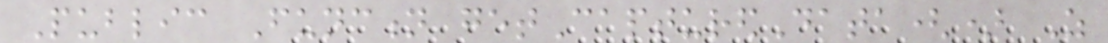Public Function getCapturedData() As
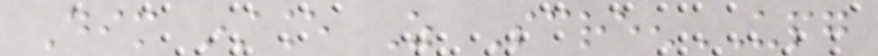Dim instance As ScreenUPG
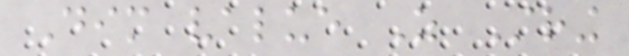Dim value As String
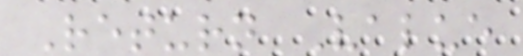Return Value
